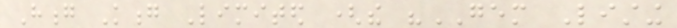Hong Kong Limited (the "GEM Listing
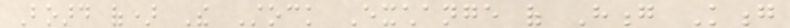Board of) The Stock Exchange of Hong Kong
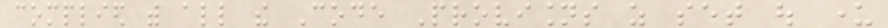complied with all the Code Provisions as set out under
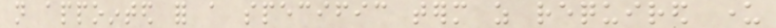not appointed for a specific term as required under
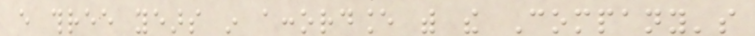every three years in accordance with the Company's
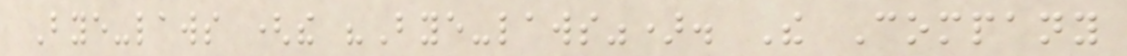Bye-laws (the "Bye-laws"). The Company
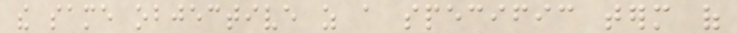the same objective as a specific term of
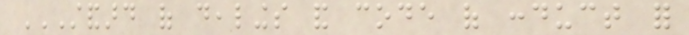STANDARD OF DEALINGS AND CODE OF CONDUCT FOR
